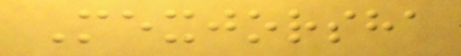Mexjorsha
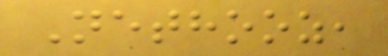Nethooz,
